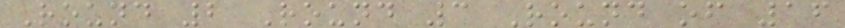Round 2 Round 3 Round of 16
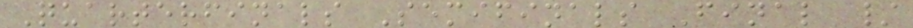Quarterfinals Semifinals Final /
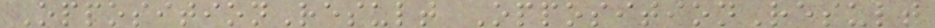OppositionResult OppositionResult
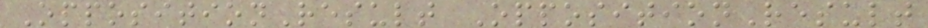OppositionResult OppositionResult
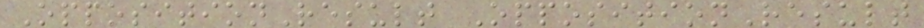OppositionResult OppositionResult
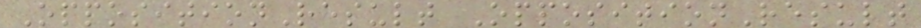OppositionResult OppositionResult
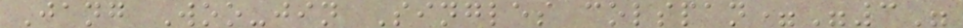Jang Woo-jin Singles colspan="3"
